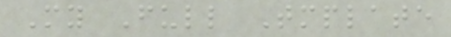My Full Tmplate
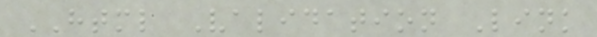HTML Validation Link
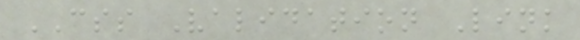CSS Validation Link
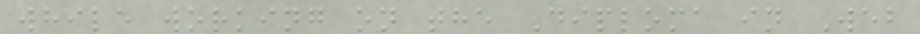while working on the Diploma in Web
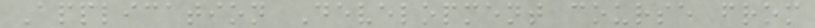Application Development course from
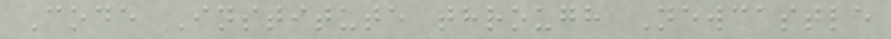Code Institute through Newcastle
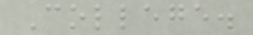College.
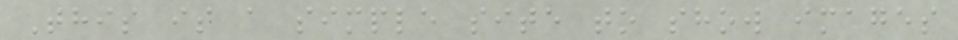This is a simple site to show images
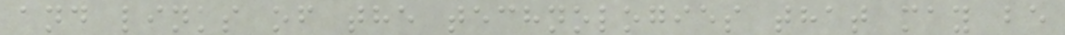and links of the technologies that may be
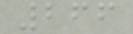266
